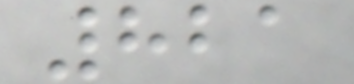821
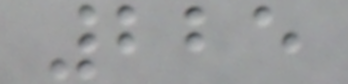225
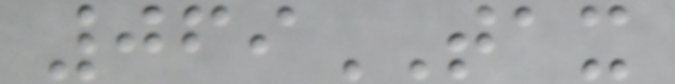069TAX
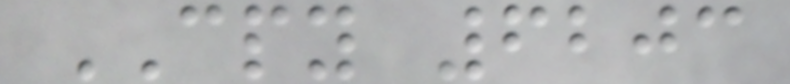CPY 6203
